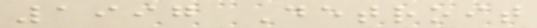1997 Detroit
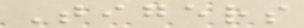Tigers
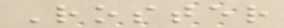Roster
